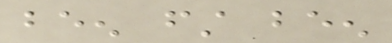been first been
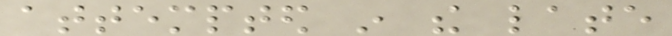attempted in the late
